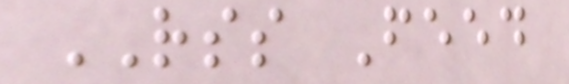RSS Feed
